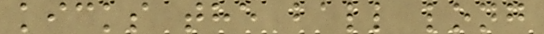kicks the ball long
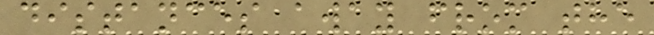distances away from the
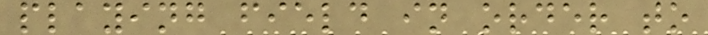playing field in order to
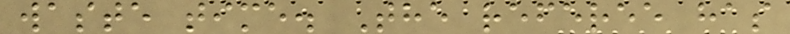waste time. The referee has
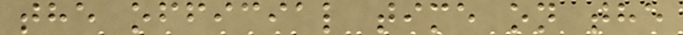the official time on the
